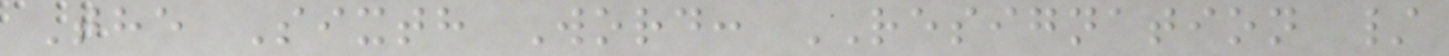The Sixth Word: RESIGNATION /
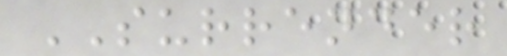SURRENDER
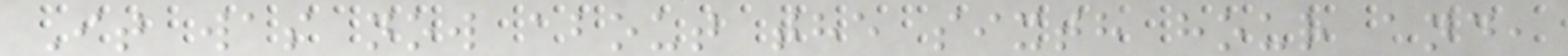It was now about the sixth hour and,
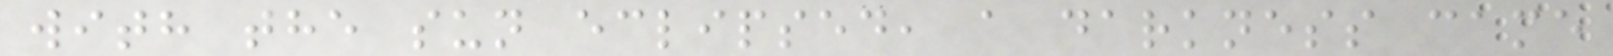with the sun eclipsed, a darkness came
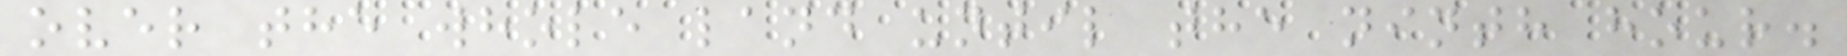over the whole land until the ninth hour.
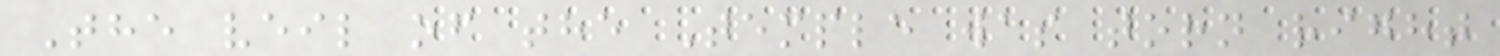The veil of the Temple was torn right
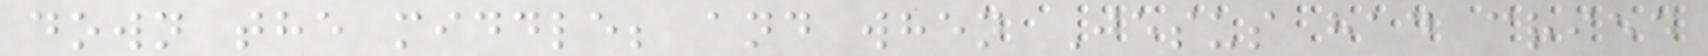down the middle; and when Jesus had cried
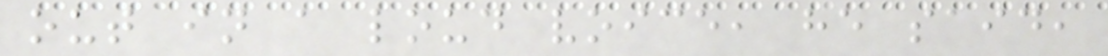out in a loud voice, he said,
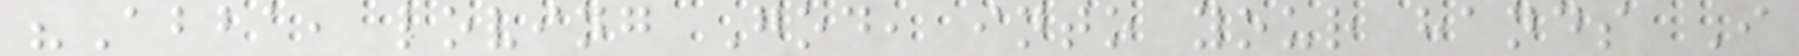"Abba, loving God, into your hands I
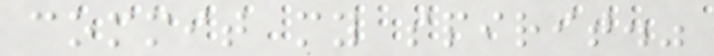commit my spirit."
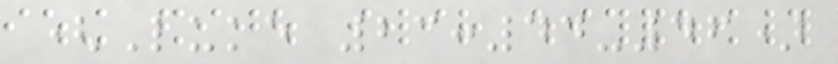(Luke 23:44-46)
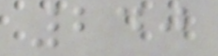240
